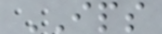IPS
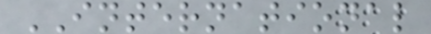INTERNATIONAL
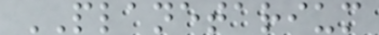PLANETARIUM
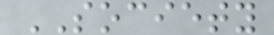SOCIETY
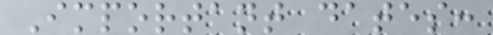Important dates:
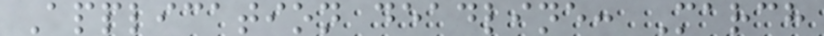Application deadline: March
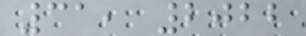31, 2022
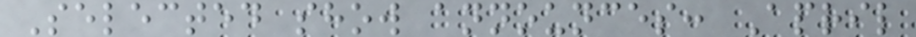Selected show announces: April
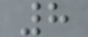8
